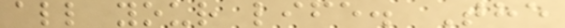all your life. The
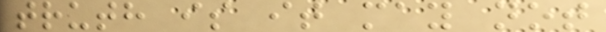truth is it may not
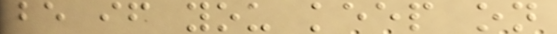be if you keep on
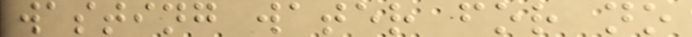wasting water for no
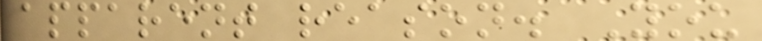apparent reason. You
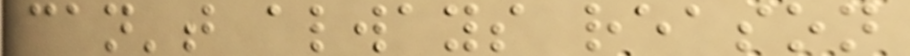can't always reason
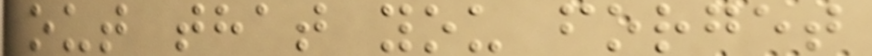out that you forget
